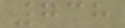738
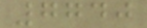7740
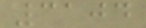3104
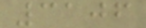3106
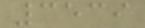3539
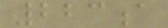223a
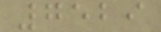7529
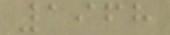1968
